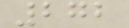272
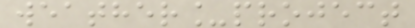weather_project
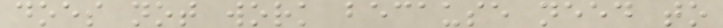does not work because need to
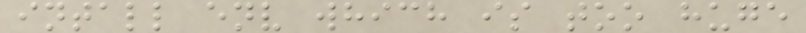intall env which is too huge
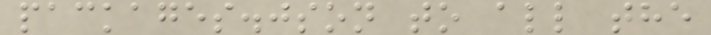packages.json to all the
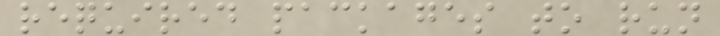required packages to run
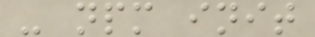- npm init
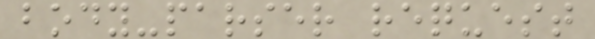body-parser request
